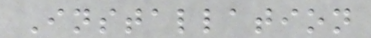Installation
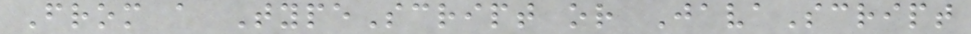From a TypeScript or JavaScript
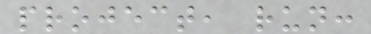project, run:
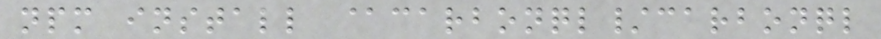npm install @carbonql/carbonql
